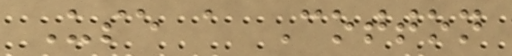Use a Cotton
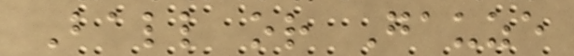Ball or Gauze
